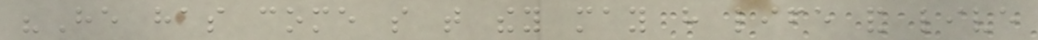"He has come so that they may have life and live
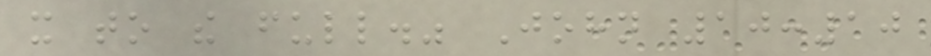it to the full." John 10:10
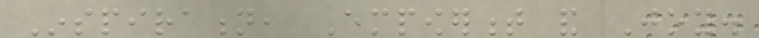Inspiration, Empowerment and Joy.
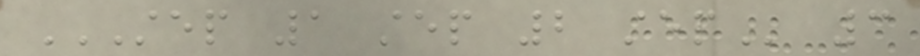STEP 1 STEP 2 STEP 3
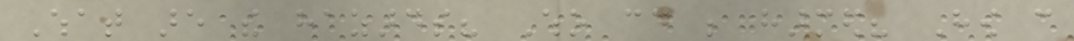What are the hazards? Who could be harmed? How can
